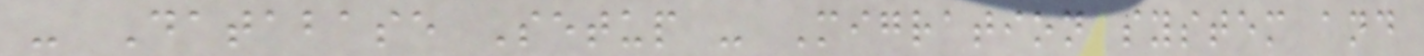- Database Setup - Migration system and
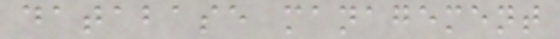database management
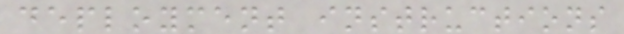deployment instructions
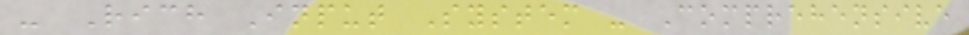- Rich Input System - Comprehensive
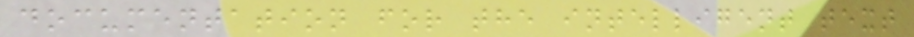documentation for the intelligent text
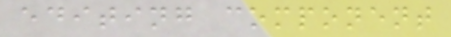editing component
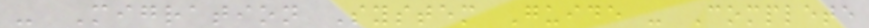- Migration System Guide - Complete
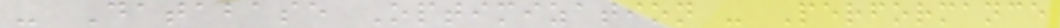- Database Optimization - Performance
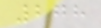278
